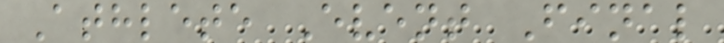Athlete Event Final
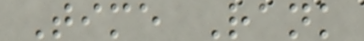Time Rank
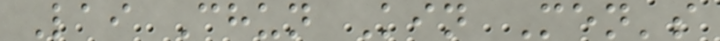Lai Chun Kin Men's
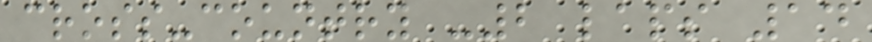cross-country -2 laps 14
